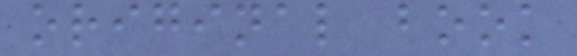original book
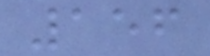156
